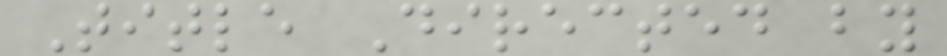Title Directed by
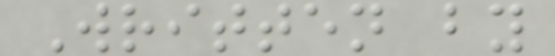Written by
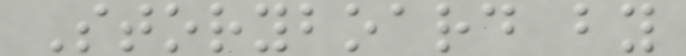Storyboard by
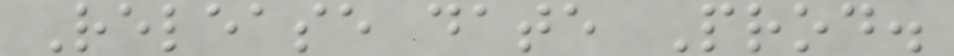Release date Prod.
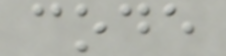code
